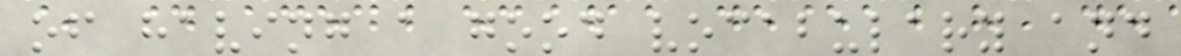of having a good vocabulary and
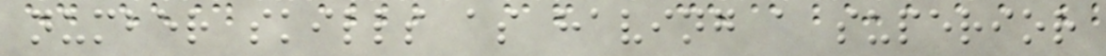number skills as having a superior
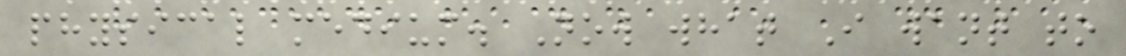physical medium. Now what I want to
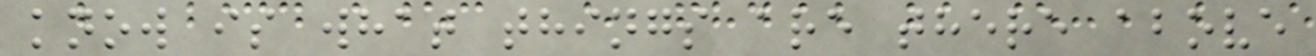know is what things are there above
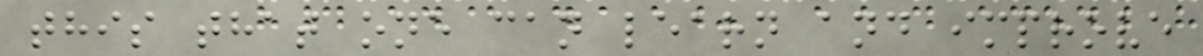this that one can learn and improve
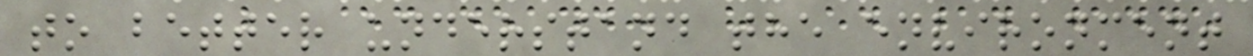to better understand the environment
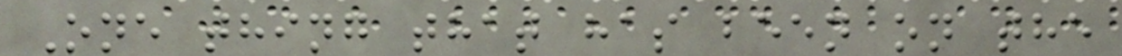One thing that has been on the
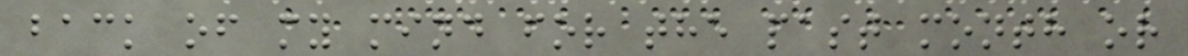back of my mind for the past month or
